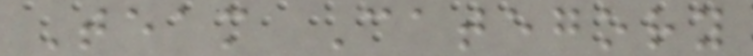Team Category
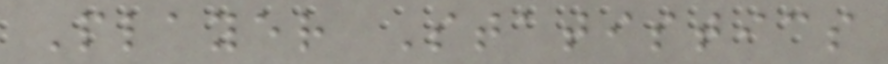Player Statistics
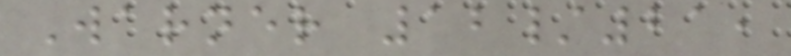Warner 12/21,
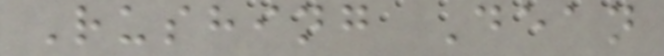Rushing Dean
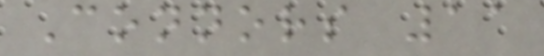Connors 11
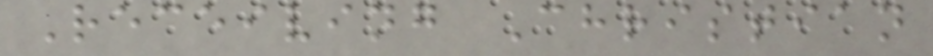Receiving Christian
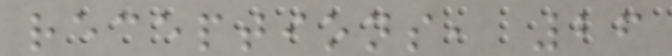receptions, 26
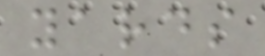yards
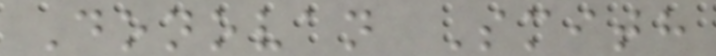Donovan Smith
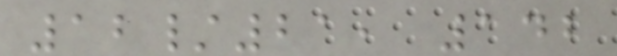12/21, 142
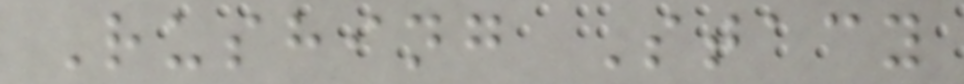Rushing Stacy
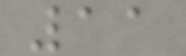11
